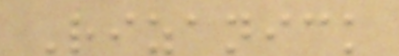Rizanick
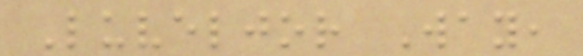Luveljor Way,
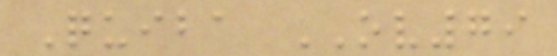Quiba OV79
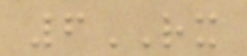6RX
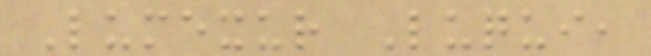Lumexur Luqui,
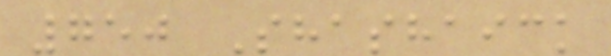750 Shashaick
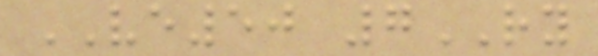VE50 7RY
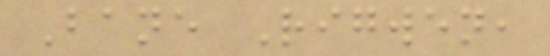Bane Rigwen,
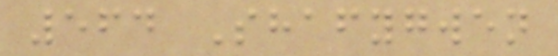564 Shafygwen
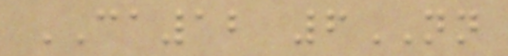CA12 6NN
